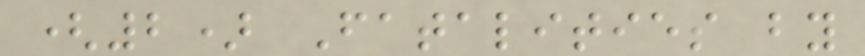(2) Fatalities by
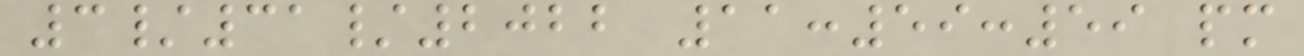3/31/2022 11:59:59 pm
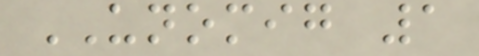UNOMIG 1
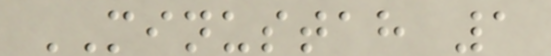MINUSTAH 1
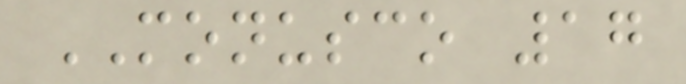MONUSCO 17
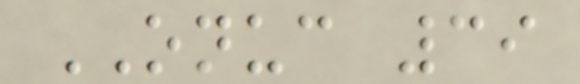ONUC 39
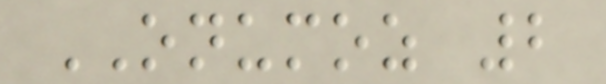ONUMOZ 2
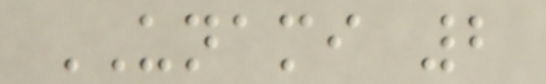UNAMI 2
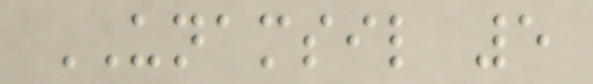UNAMSIL 5
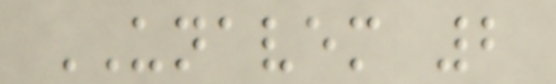UNAVEM 2
